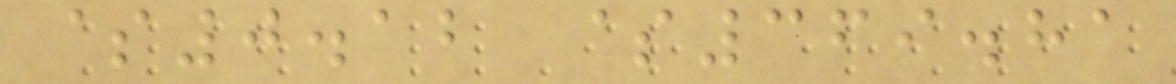$0.12 $369.81
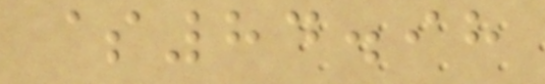$84.98
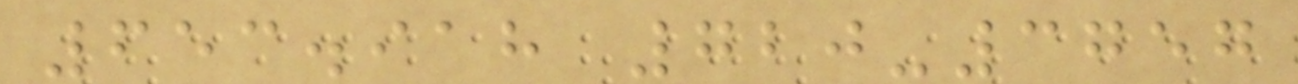653.918 720-3757
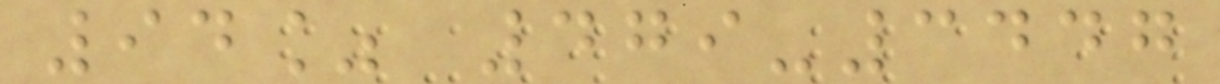94% 479-3447
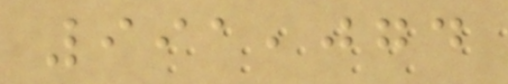991,074
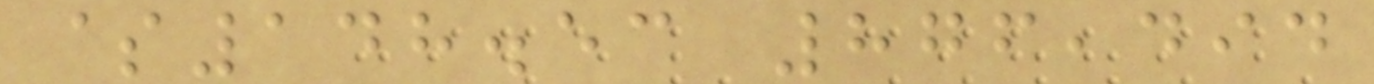$148.53 876,494
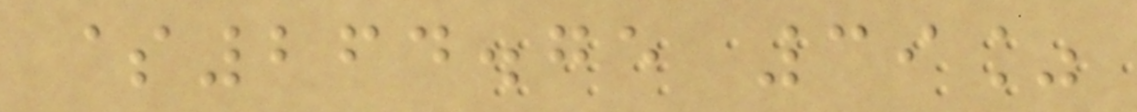$264.75 39%
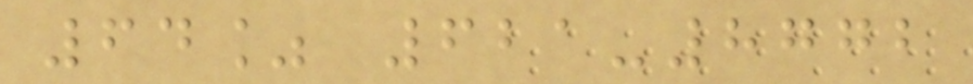64% 621-8772
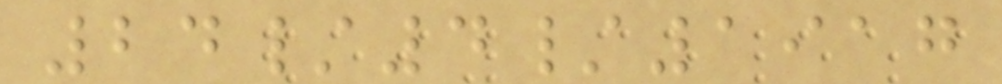24/4/1917
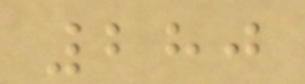280
